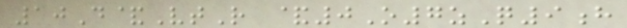10D&VtR &0O7zQ9h
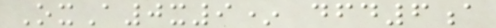OxA0x9* dfd6a
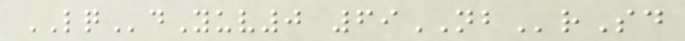LQdYuv0 69NBrSd
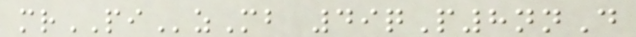mrPIzMb 49qP8nnD
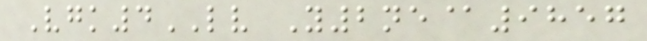Vgk4LV Y2ne@9857
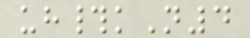uh#kN4
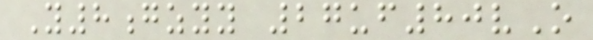Y8gzyy 27uf80vO
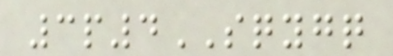3p4SQYGQ
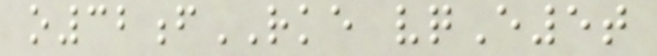o32fRKE vqE5t
